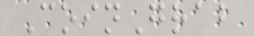CoinGrab
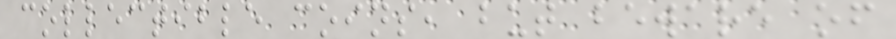collectible coins, but beware of
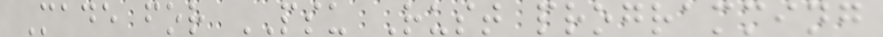Made for PSU Rust programming
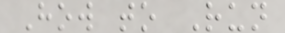How to Run
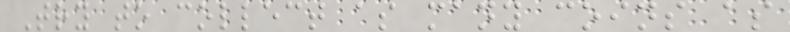Try to collect as many coins as
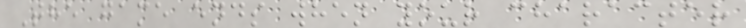The game ends when your character
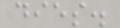dies.
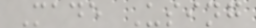Made Using
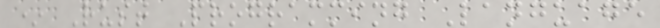* Rust Programming Language
